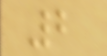2
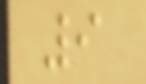9
